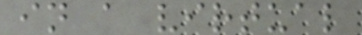in a virtual
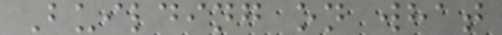Building on what
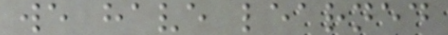we have learned
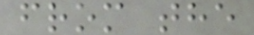from the
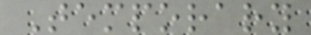Temporary
